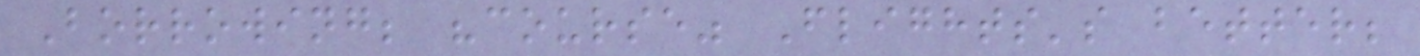Borrowing; "course" Flights's better;
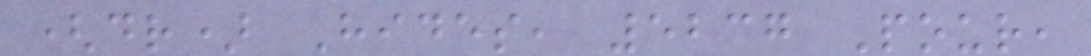(dr) Hides, 5237 Pour,
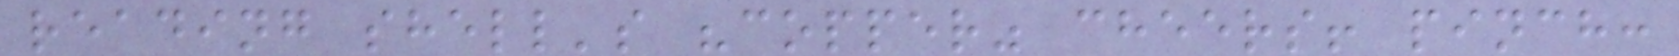reading shell's "copper" cheers! pinch:
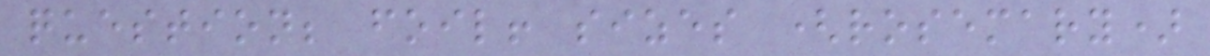question; foil! sizes (rosemary)
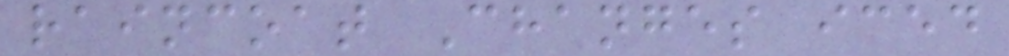raincoat Changes iced
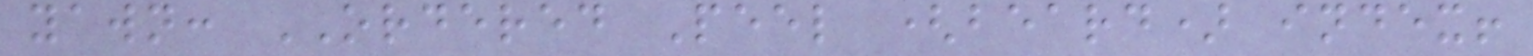yawn: ORDERED Peel (beard) index!
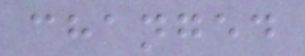changed
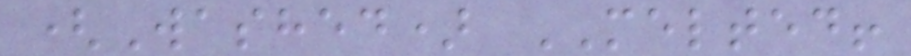(Washed) MELTED!
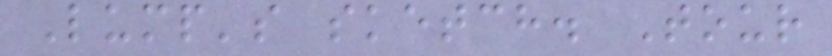Lump's sketch. Tour
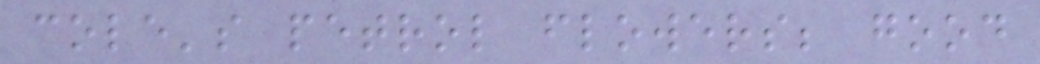cole's petrol flowers; good
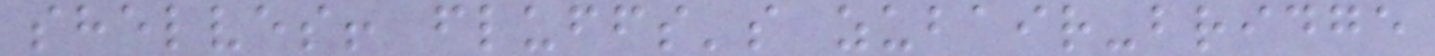shelves! fluffs's zubair-bridge
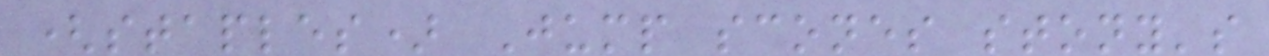(staples) Jump scones stony's
